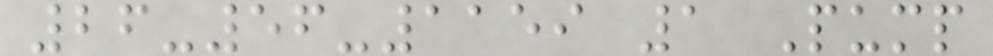26-56-1159 1 Pump
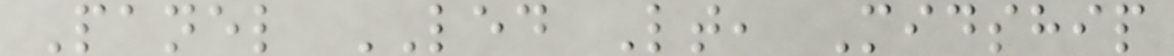Panel LED Lt, Midship
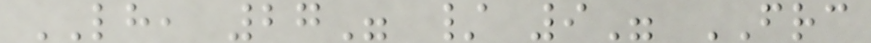LH, 27" / 9" FRC
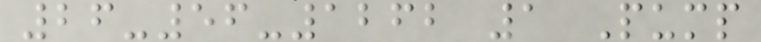26-56-1262 1 Pump
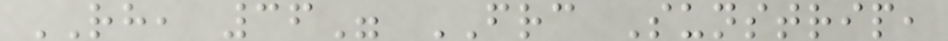RH, 36" FRC Sunstrip,
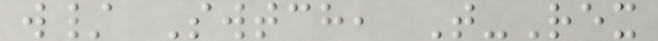w/ Swtch, T-Rex
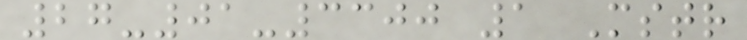27-01-3300 1 Mstr
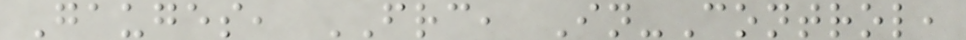Gauges, FRC, In-Control,
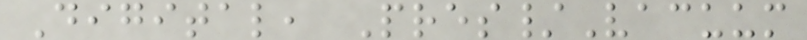Digital, Pres/Vacuum
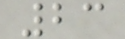23
